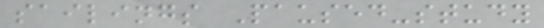sailings Paused-study
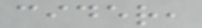cider,
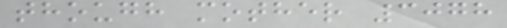though mother 3078
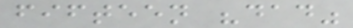fifteen "dad"
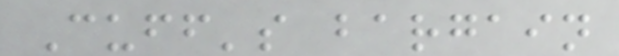Cuff's bargain
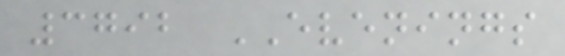3792 EVENINGS
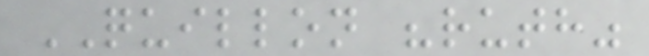QUILLON "ruth"
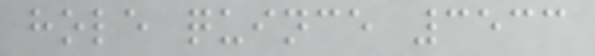hole quince 3533
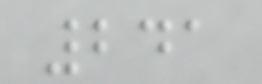241
